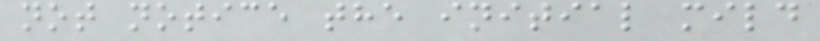not notice the initial mild
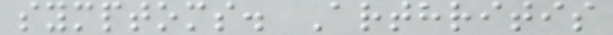symptoms. Arthritis
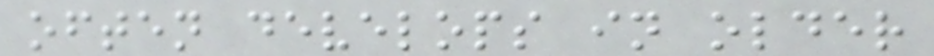often develops in older
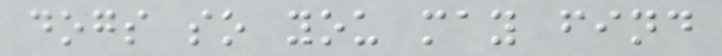dogs so you may find
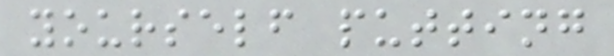yourself putting
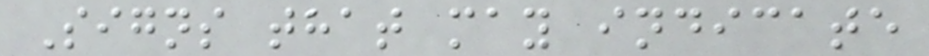Signs that may indicate
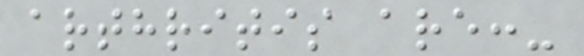arthritis are:-
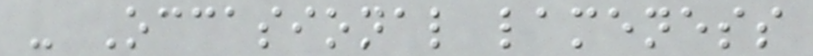- Occasional lameness
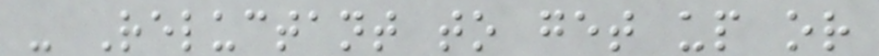- Reluctant to get up or
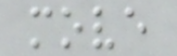move
